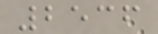2536
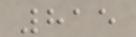815
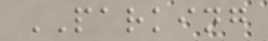PARKING
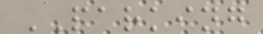PARKING
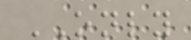ONLY
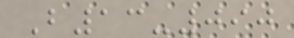B13-090
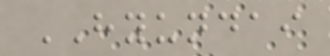HYUNDAI
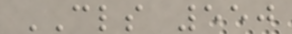CLS 550
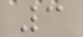3
